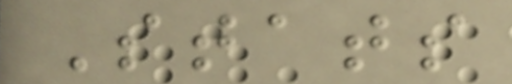Stats
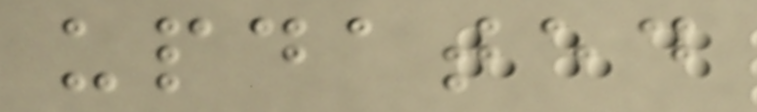updated
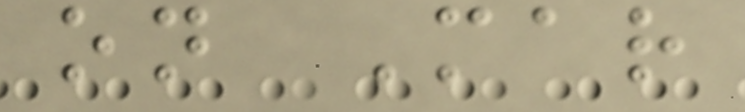on Mar
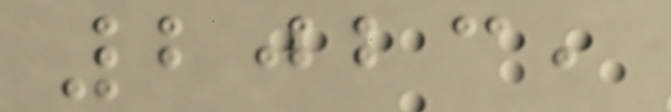2023,
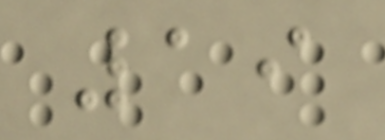19
